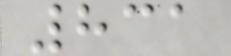831
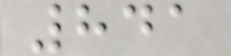841
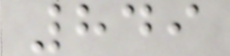849
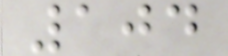104
